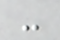-
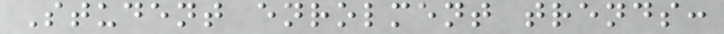Student enrolment trends:
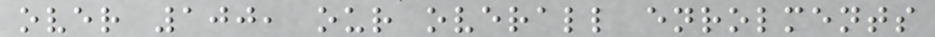over 100, our overall enrolments
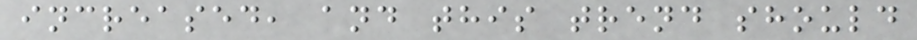increased, and this trend should
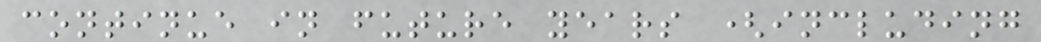continue in future years (including
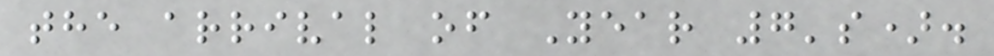the arrival of Year 7's).
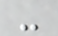-
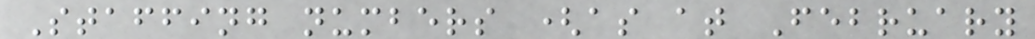Staffing numbers (as at February
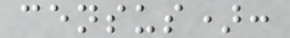census):
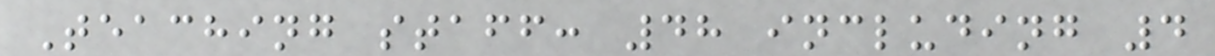Teaching staff: 48 including 4
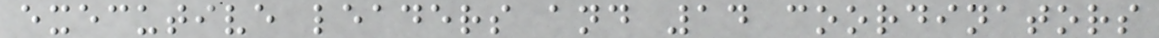executive leaders and 14 coordinators
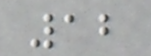12
